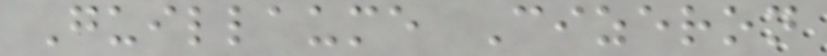Guillaume Cizeron
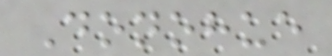Donohue
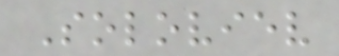Soloviev
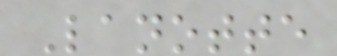Lanotte
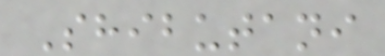Shibutani
